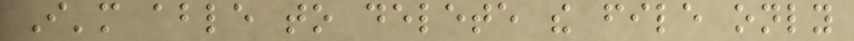I'm able to delete the file only
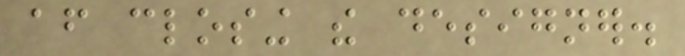after closing the designer.
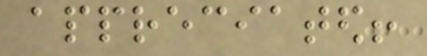appreciated!
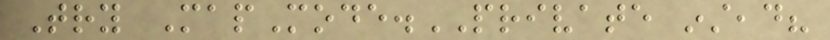Try MapMode.PRIVATE instead?
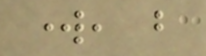work, but
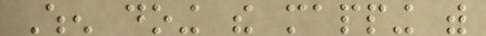When doing the mapping with
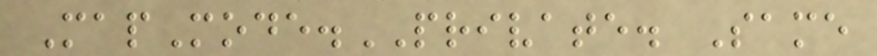MapMode.PRIVATE. Same
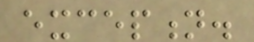exception.
